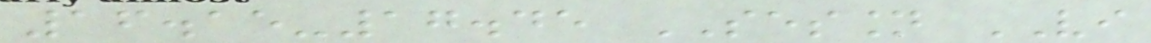16.15-17.45 SESSION VI
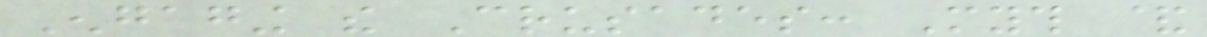Engaging the Crusades: Myth &
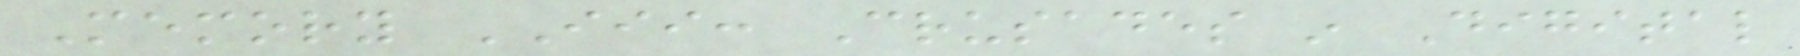Memory III: Crusades in Digital
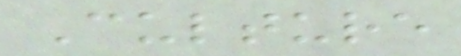Culture
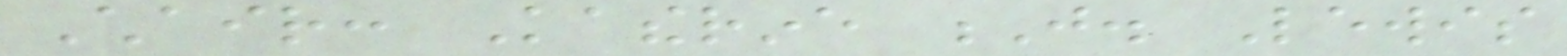Chair: Katherine J. Lewis
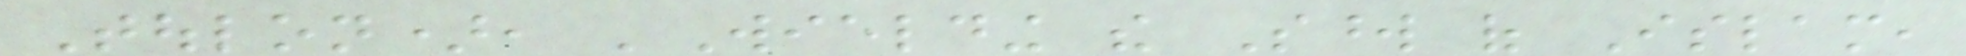Toulon), 'Wielding the Sword of Islam,
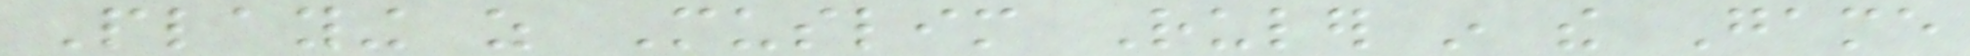Playing as Muslim Ruler in the Game
